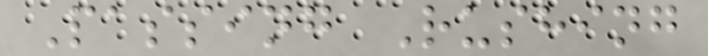Passing Rushing
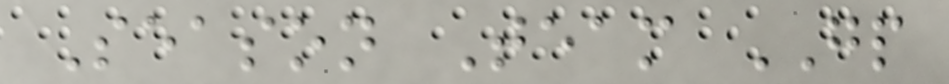Season Team GP
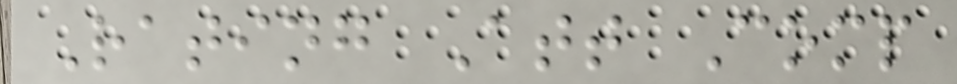Rating Att Comp
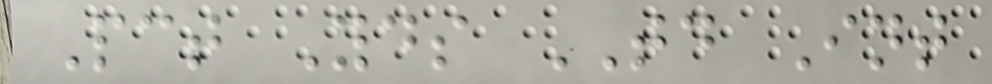Pct Yds TD Int
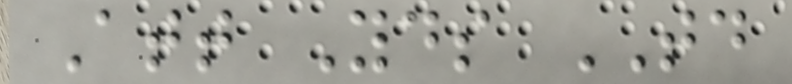Att Yds TD
